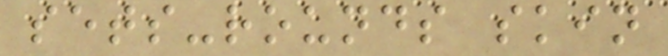sets-rounds skin
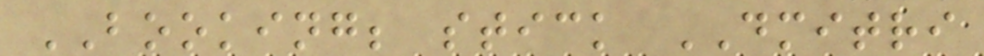BOOKING; stick DMITRI
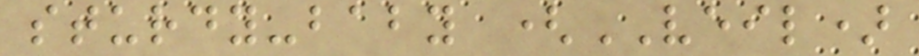sturdy-baby (VEIL)
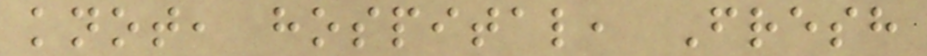knot, hospital, Fresh
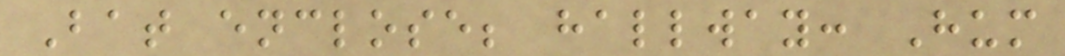Bat enclose; hallway: Hum
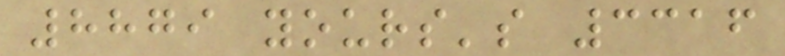8879 yours's 3316
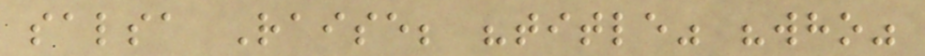salsa Raise; "title" "who"
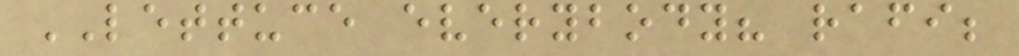LETTUCE everybody? rafi;
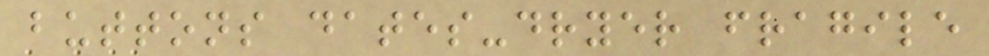buttons dates-dryer fragile
